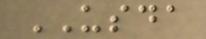USDA
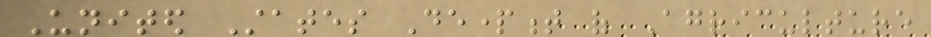United States Department of Agriculture
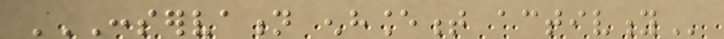CONSERVATION ENHANCEMENT ACTIVITY
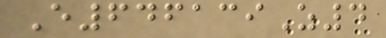E646139Z4
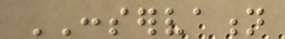CONSERVATION
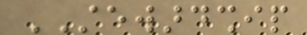STEWARDSHIP
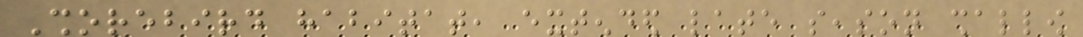Shorebird habitat, extended late season shallow
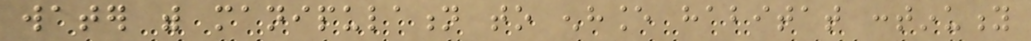water with manipulation to enhance habitat continuity
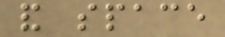and space
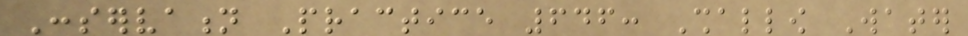Conservation Practice 646: Shallow Water
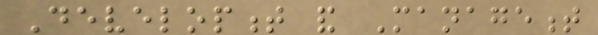Development and Management
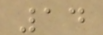14
